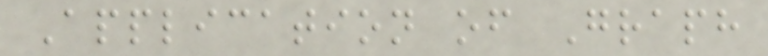Application of Graph
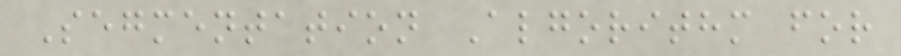Segmentation Algorithm for
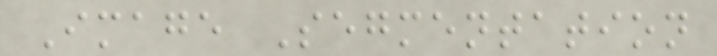Image Segmentation
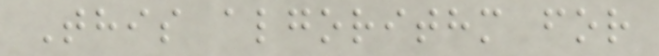This algorithm for
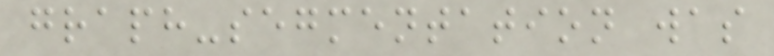graph-segmentation was
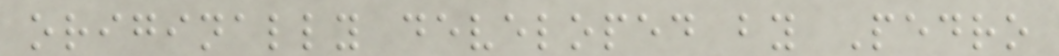originally developed by Pedro
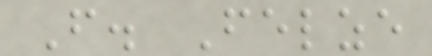F. Felze
